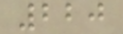220
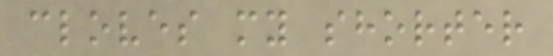cloves my shorter
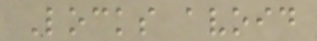Locks avoid
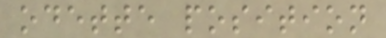odette position
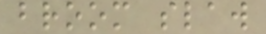broom slaw
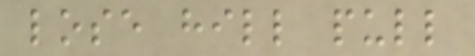lose hill pull
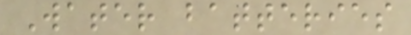Water batteries
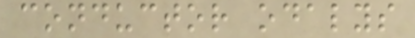conductor odalys
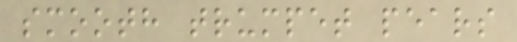smooth trumpet pears
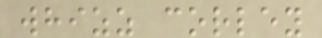whizz corley
